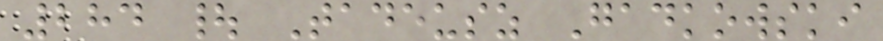284 | Tadeusz Gadkowski
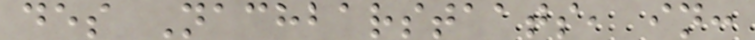des Nachbarstaats, in:
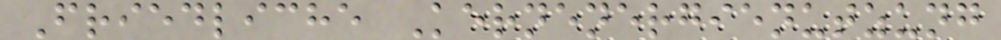Friedliche Kernenergienutzung
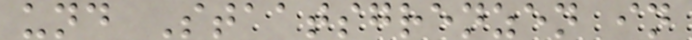und Staatsgrenzen in
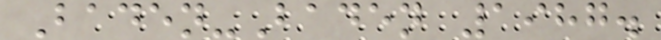Baden-Baden 1987.
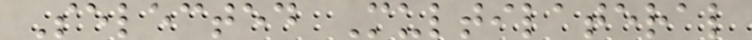Selected Multilateral
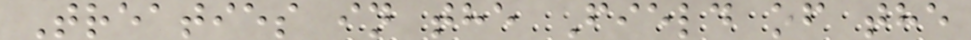Treaties in the Field of the
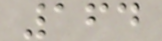164
